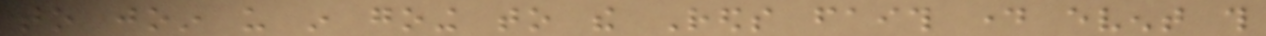to join us in going to the Reds faith day event this
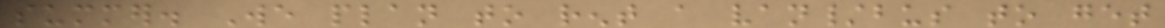summer. We plan to rent a van/bus to get
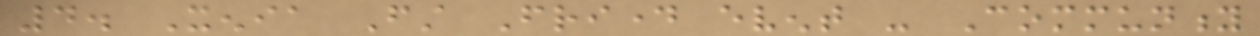4. Xenia First Friday event - Community
